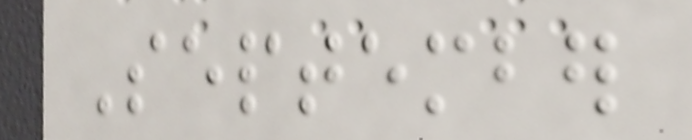September
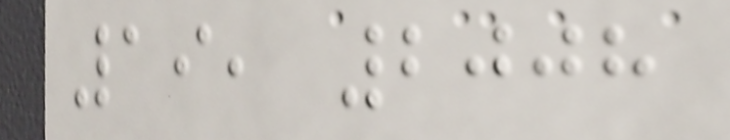19, 2008
